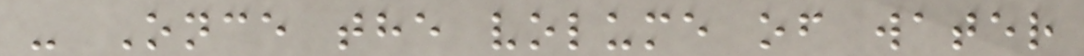- Once the volume of water
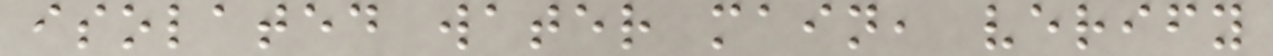isolated water main, verify
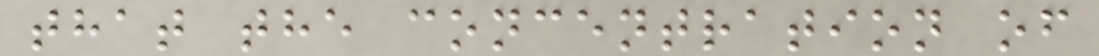that the concentration of
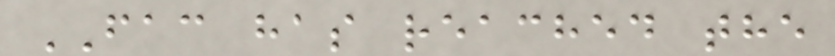FAC has reached the
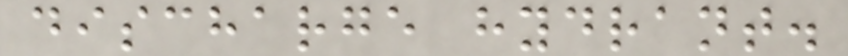discharge hydrant.
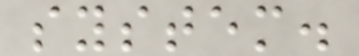system.
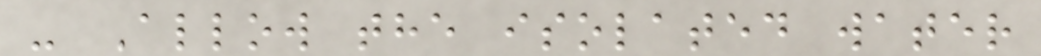- Allow the isolated water
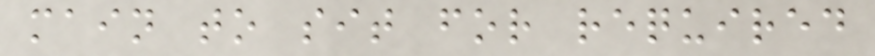main to sit for required
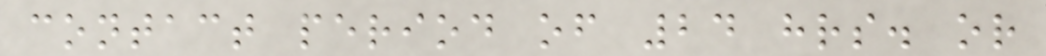contact period of 24 hrs. or
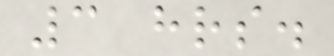3 hrs.
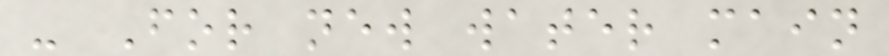- For new water main
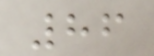86
